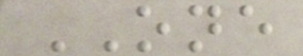ONE
